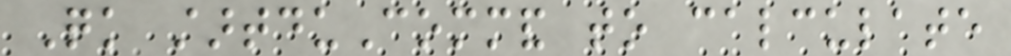Quick startduCommand to calculate
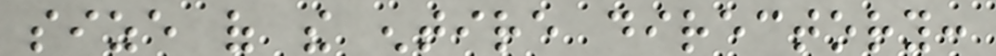size of the entire directory:
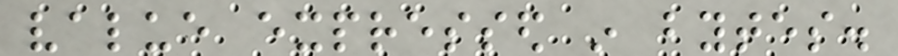value expressed in bytes.
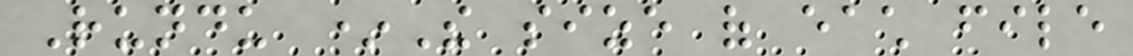Rundu *The size of each file
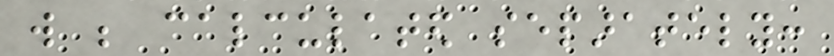will be calculated separately:
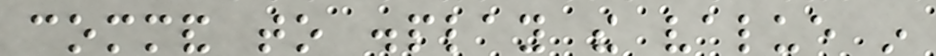command to display the value in
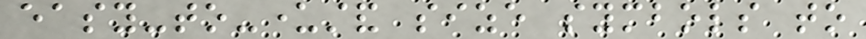easy-to-understand size symbols to
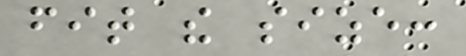fit the size:
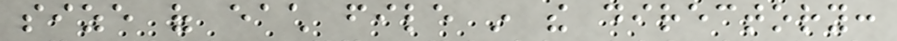size of each file in the directory:
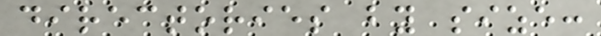directories by size:
